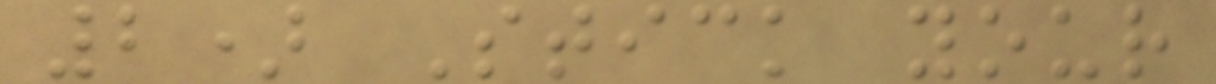2) Stick your
